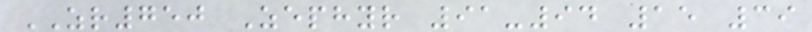ZR750 Zephyr 91-94 15 39
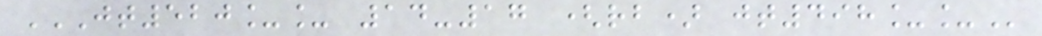JT520__ 14-17 (RB) JT498__
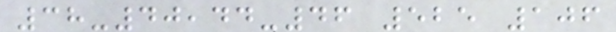38-40,44-46 525 106
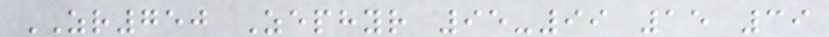ZR750 Zephyr 95-99 15 39
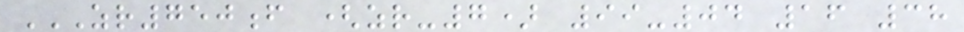ZR750F (ZR-7) 99-04 16 38
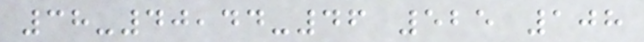38-40,44-46 525 108
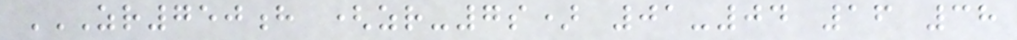ZR750H (ZR-7S) 01-04 16 38
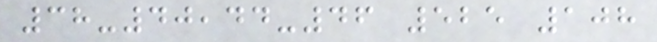38-40,44-46 525 108
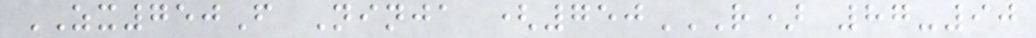ZX750F Ninja (750R) 87-90
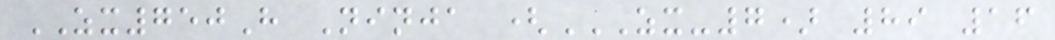ZX750H Ninja (ZX-7) 89 16
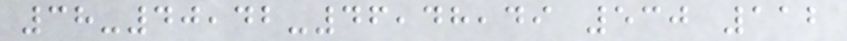38-40,42-46,48,49 530 112
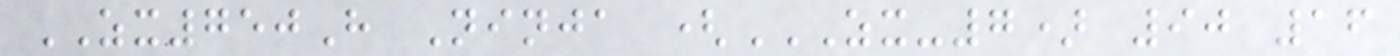ZX750H Ninja (ZX-7) 90 16
